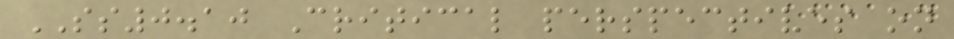SS0.10 Critical perspectives on
